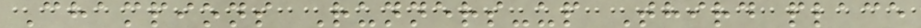Champions Runners-up Third place
